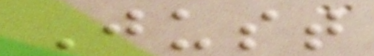Just
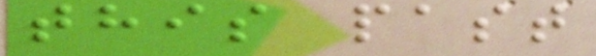this past
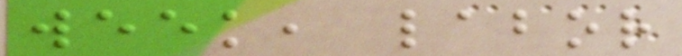week, labor
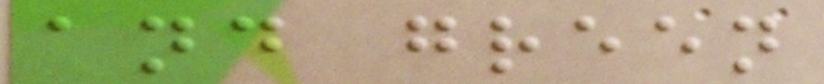and green
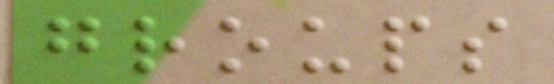groups
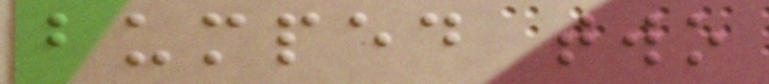bumped two
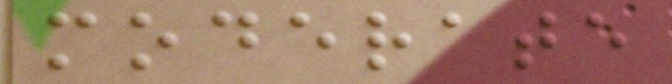moderate
